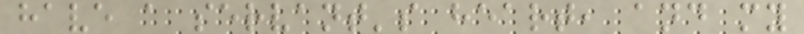have a servant's heart, and my
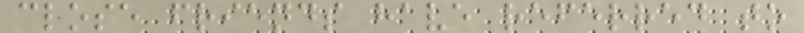close friends have referred to
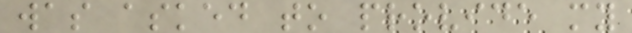was asked to provide my
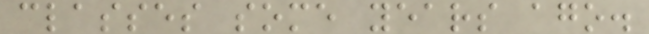classes some years ago.
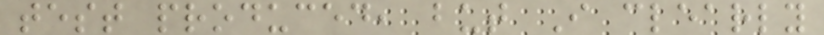test produced, but I clearly
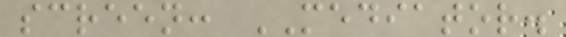screen: MEDIATOR.
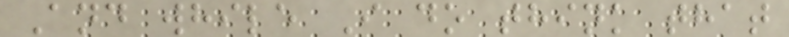And while I do think that
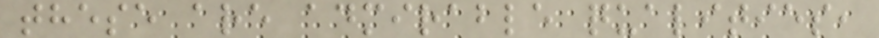these are admirable qualities,
